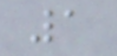1
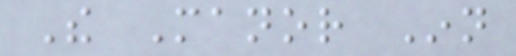The Manor Inn
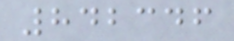842346
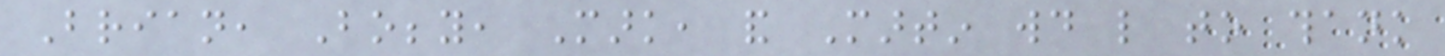Brian, Bobby, Mark, and Martin would like to thank
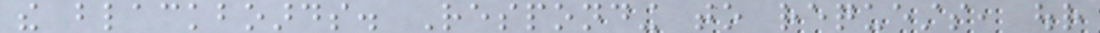the blackboards. Responding to requests, our
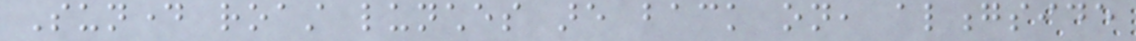Sunday roast lunches are back on, alongside
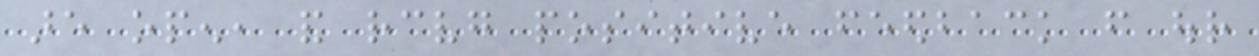are open, and receiving positive feedback from our
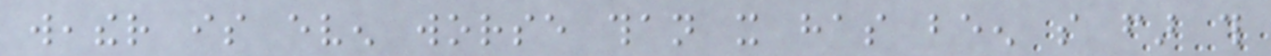weather is even worse than it has been so far this
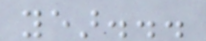year...
